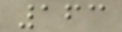163
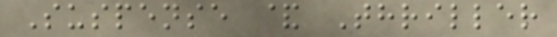Suspense & Thriller
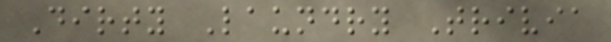Dirty Laundry Trivia
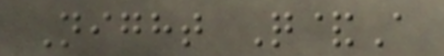Night Q&A
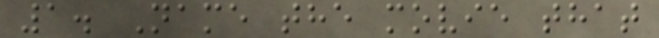1. Name the movie that
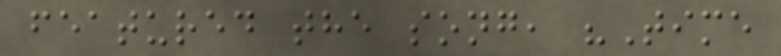featured the song, "Time
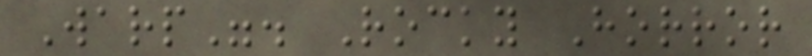Warp". Rocky Horror
